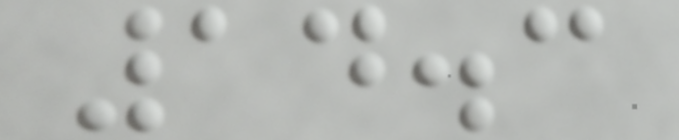14.3
